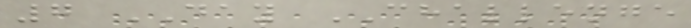7 DAY CHALLENGE
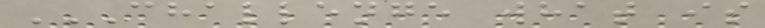CHALLENGE WHAT IS
